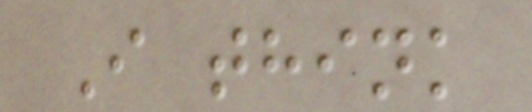I think
